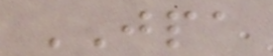JPA
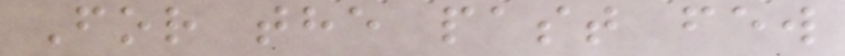For the past few
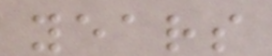years
